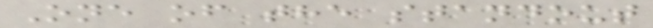One of the standout
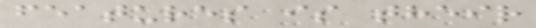features is their
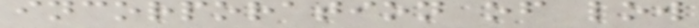incorporation of low
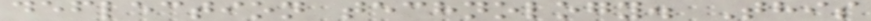deflection technology. This
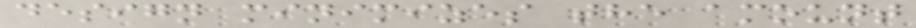design minimizes the amount
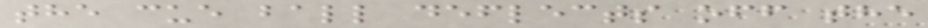the cue ball deflects off the
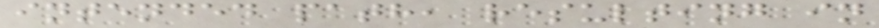intended path, resulting in
